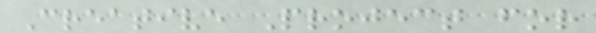Creative Project for
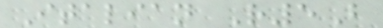Italian R5B
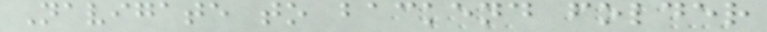Navigate to backend folder
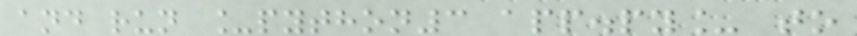and run _python3 app.py_ to
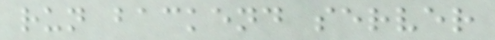run backend server
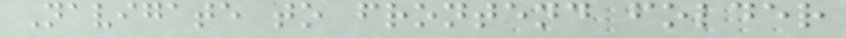Navigate to frontend folder
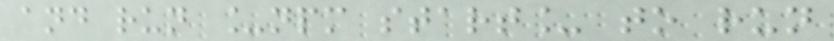and run _npm start_ to run
